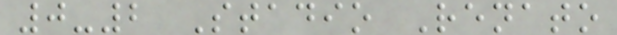0-2 Stadio Renato
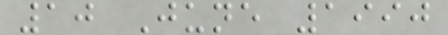10 June 1990
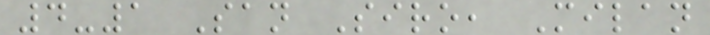4-1 San Siro, Milan
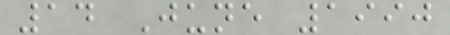14 June 1990
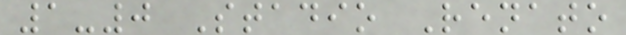1-0 Stadio Renato
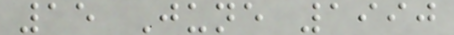15 June 1990
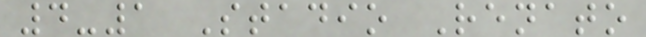4-1 Stadio Renato
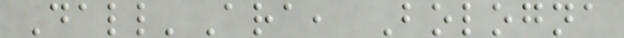Dall'Ara, Bologna
